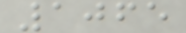1065
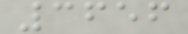3656
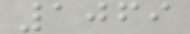1069
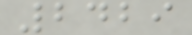2429
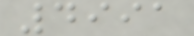4991
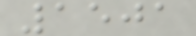1501
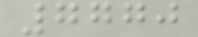7770
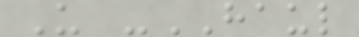U -HAUL
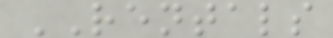RENTALS
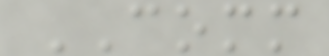COMM
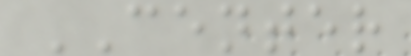CENTER
